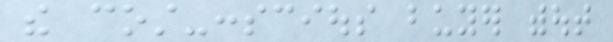the cost-conscious buyer without
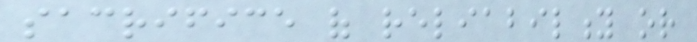sacrifice of reliability or
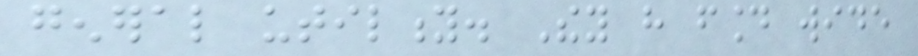general utility. They have found wide
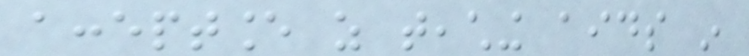acceptance as teaching aids in
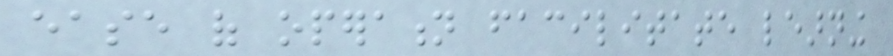ease of operation facilitate learning
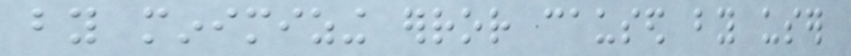by minimizing error caused by user
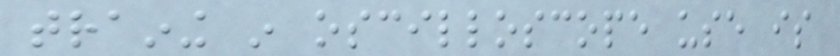training in oscilloscope use is
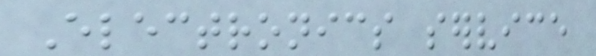Electronics service
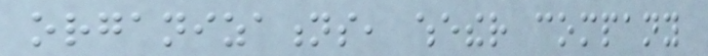organizations, whether company
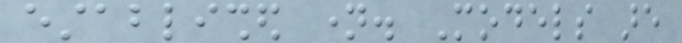established name. Models are
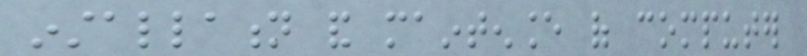installation and maintenance of computer
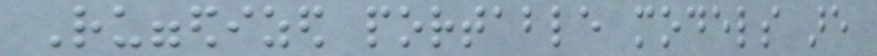Ruggedized portable models are
